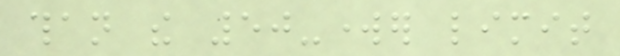than the 50-worker limit
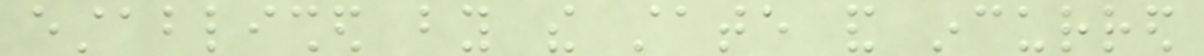established by the state and incurred
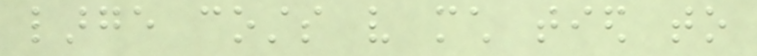large costs very much tied to
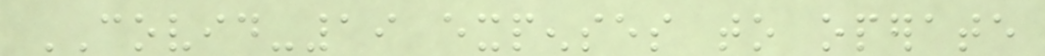COVID-19 expenses to operate
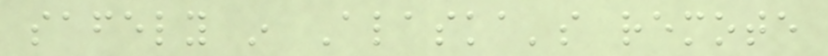safely in Alaska's remote
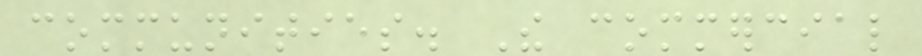communities. The commercial
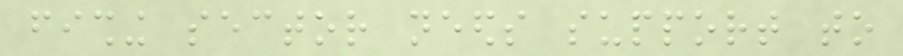fishing sector needs support to
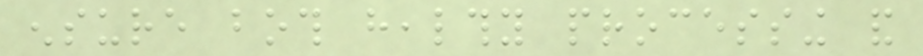ensure both healthy processing and
